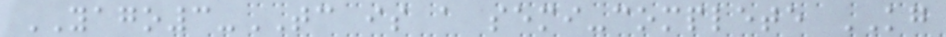YAGO3-TC is a semi-complete KG
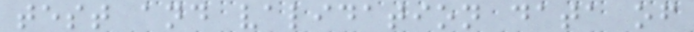test and validation data of
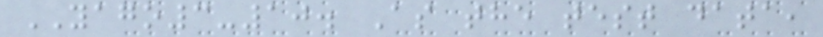YAGO3-10. As the test data,
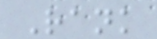Rank
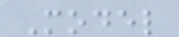Model
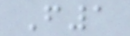F1
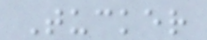Tucker
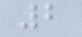2
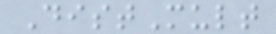DistMult
